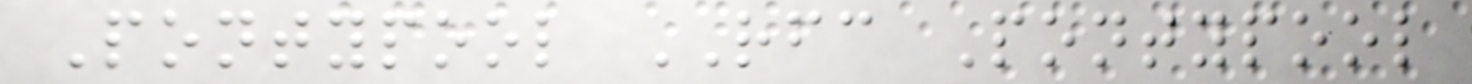Pontypool RFC Pontypool
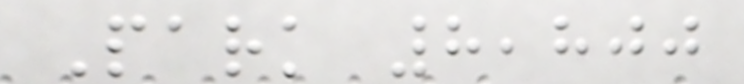Park 8,800
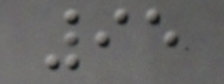95
